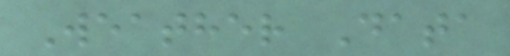Weather Data
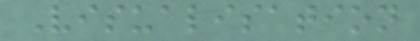Visualisation
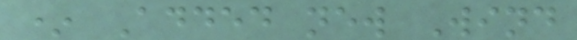* Added new Wind
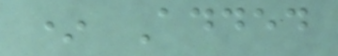* Added
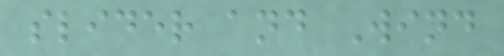slider and Wind
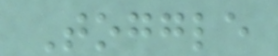Toggle
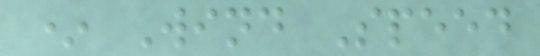* Wind Speed
